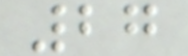27
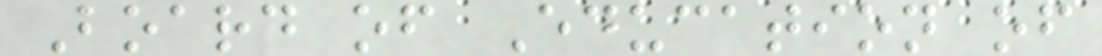Board of Education of
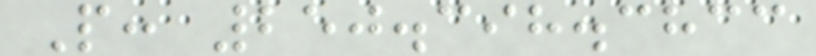P: 250.398.3833
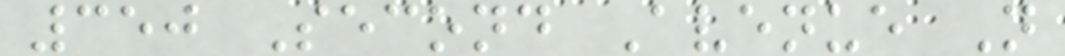350 Second Avenue N
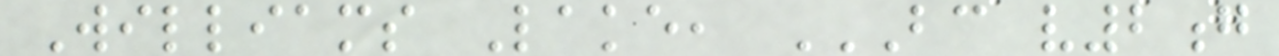Williams Lake, BC V2G
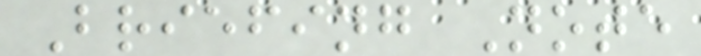Briefing Note
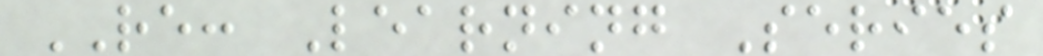RE: Learning Series
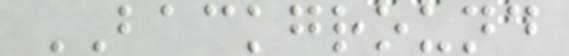BACKGROUND
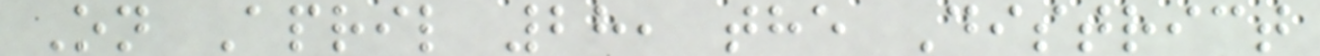On April 28, the District
